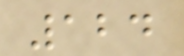124
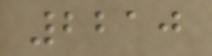2210
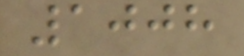1008
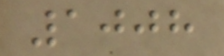1008
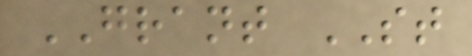GRANT ST
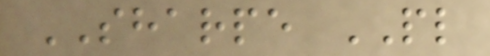SHARPE PL
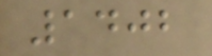1402
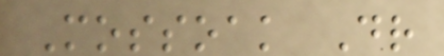Mossoak Dr
